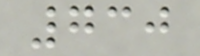730
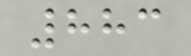883
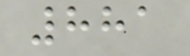881
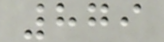879
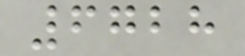6728
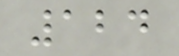124
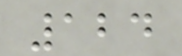124
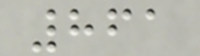861
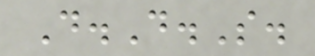D.D.S.
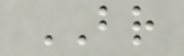BR
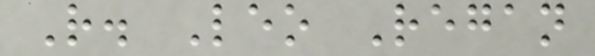R. Leo Regan
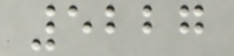5227
